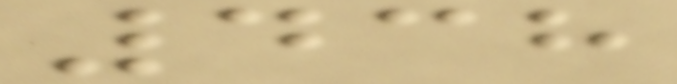438
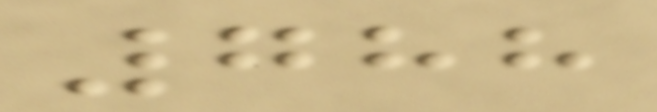788
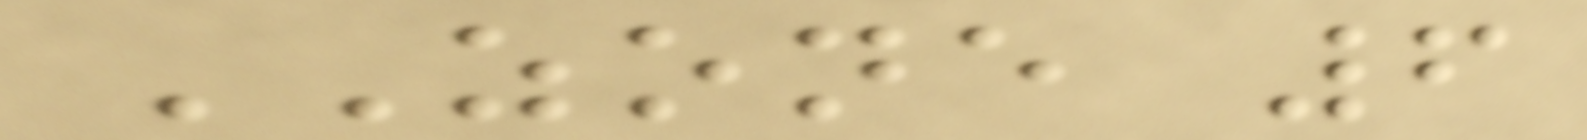ZONE 6
